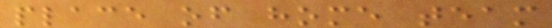place of home team
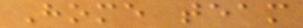Home team
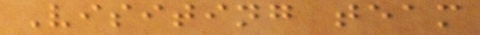Visiting team
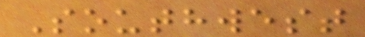Southwest
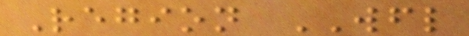Region WFL
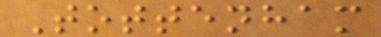Tottenham
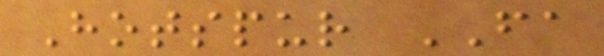Hotspur FA
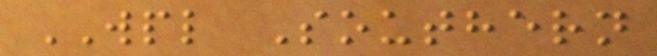WPL Southern
